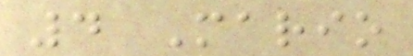4 Mario
